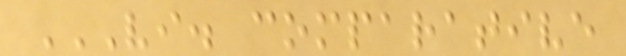VI. COMPARATIVE
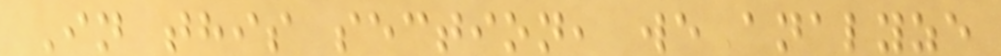In this section, we analyze
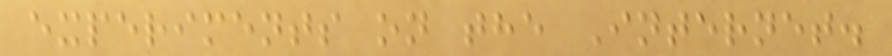experiments on the Internet.
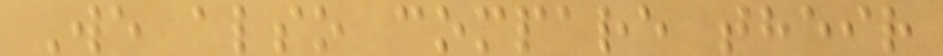We also compare their
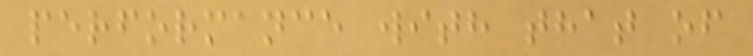performance with that of
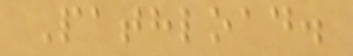Pathload.
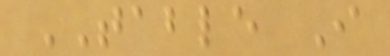TABLE I
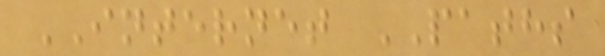INTERNET PATHS
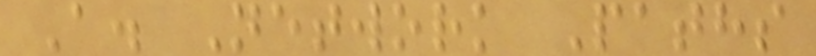A. Network Paths
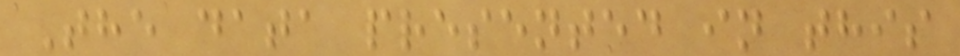The data presented in this
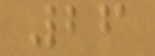26
